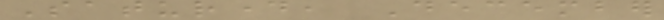Saturday, December
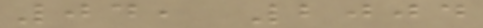04, 2004
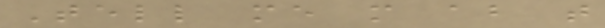Tell me more about that
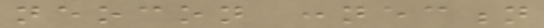neocon connection
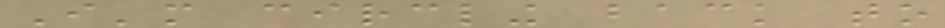I'm circling back to
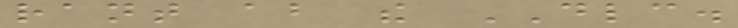rant about the DLC.
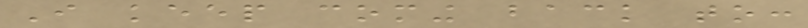I keep coming back to:
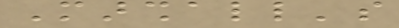Marshall's
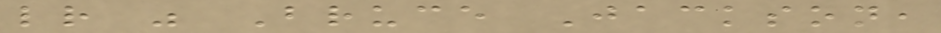letter was Bruce Jackson,
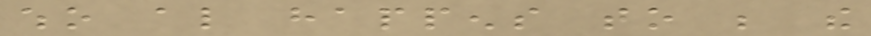who also happens to be the
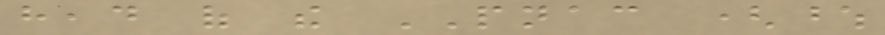head of the PNAC (whose
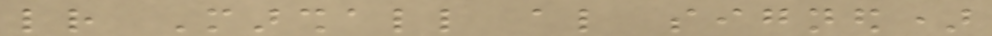letter Marshall also signed)
